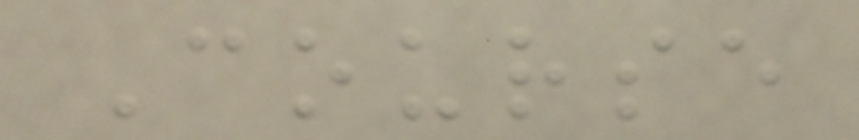Course
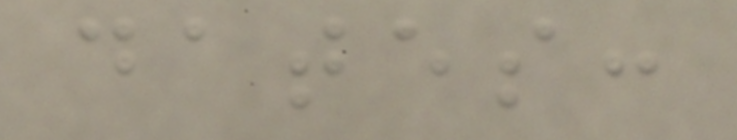dates:
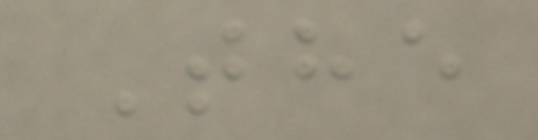The
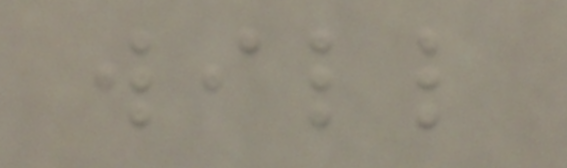will
